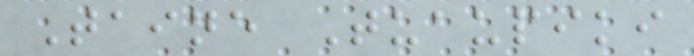Taine Tuaupiki
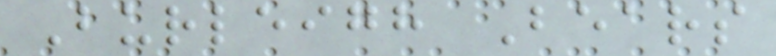Burleigh Bears
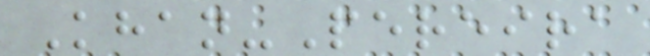Khan-Pereira
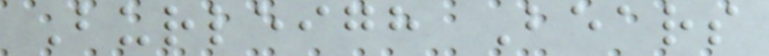Burleigh Bears
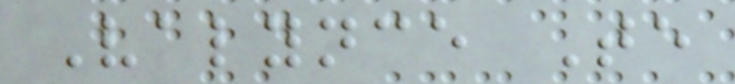Valynce Te
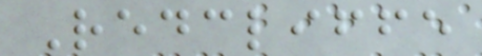Redcliffe
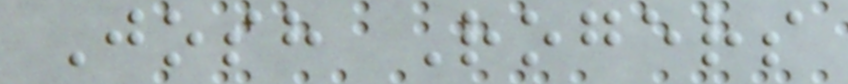Josh Rogers
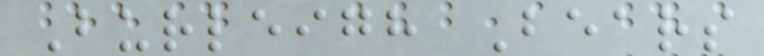Burleigh Bears
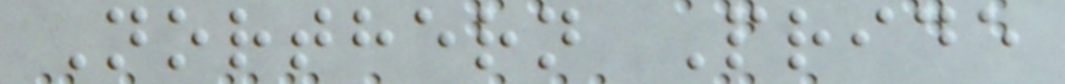Northern Pride
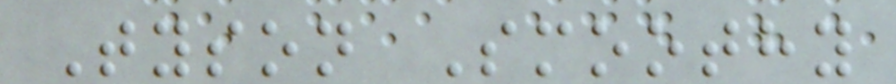Tyson Smoothy
